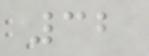32
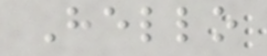Hello
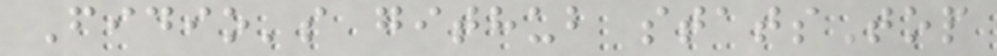Fidio's github statsTop
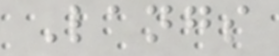Langs
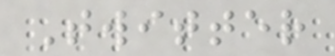Twitter
